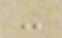-
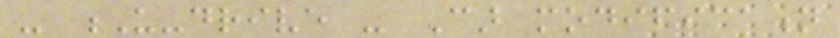- U-drive - Car modification
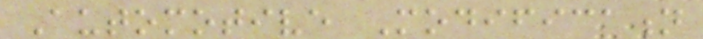Automotive Modification
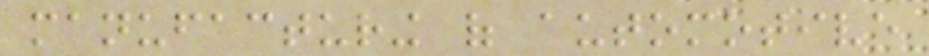manufacturing of automotive
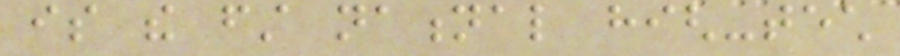is the first national high-tech
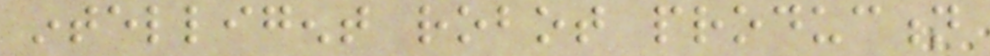intelligent robot production
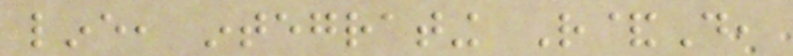line, integrating R&D,
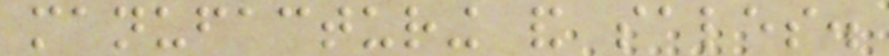manufacturing and sales.
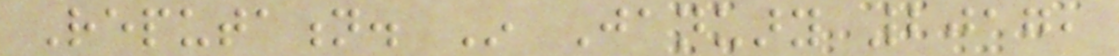Reputation. In January 2017,
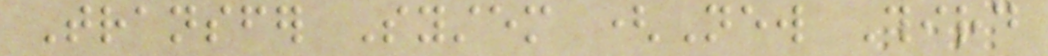Transfer System (New Third
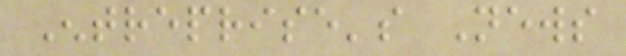Entreprise's News
